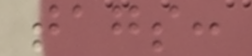tags:
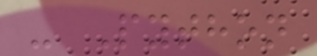- Python
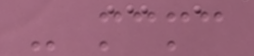- mcmc
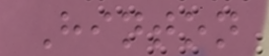Hinton
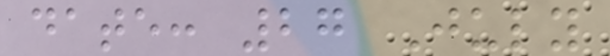date: 27 July
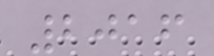2016
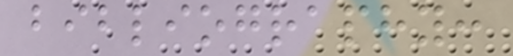bibliography:
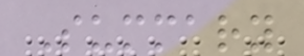Summary
